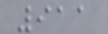911
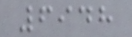6948
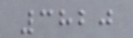3820
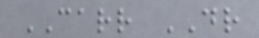CARR DR
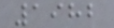1982
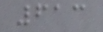613
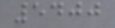5400
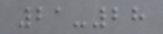21-28
